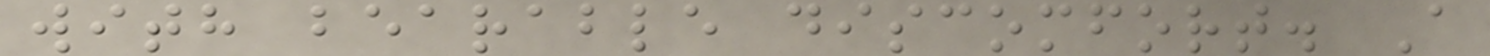with bearable discomfort. A
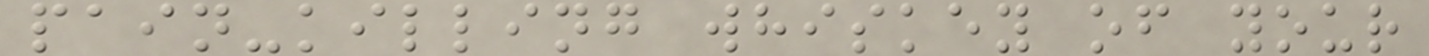pain-killing whiskey of your
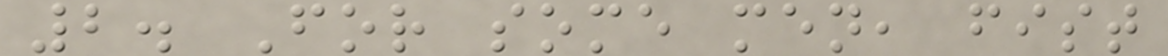2. For some men, fist
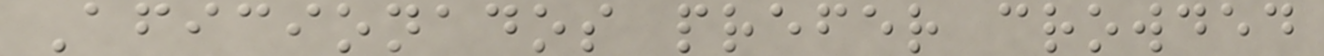Aficionados prefer crowded
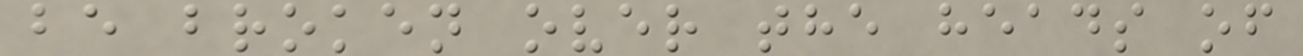be broken over the heads of
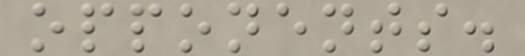opponents.
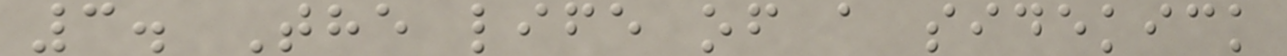3. The life of a sidekick
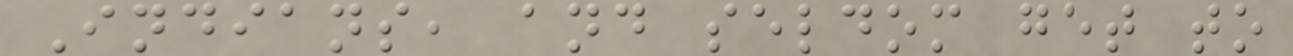Indians, and seldom get to
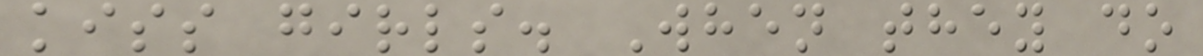kiss girls. When they do
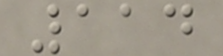114
